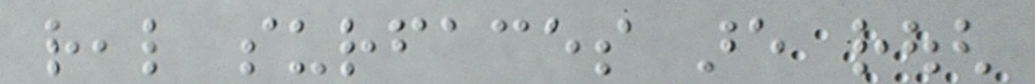real surfaces are rough
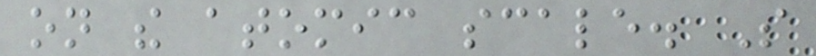on the atomic scale. So
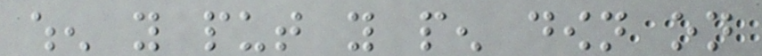when you put you pen down on
